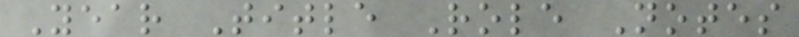Year Title Role Notes
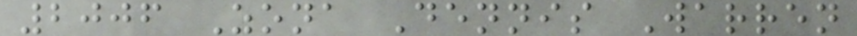2006 Zona Dennis Warren
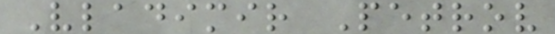Vladimir Petrov
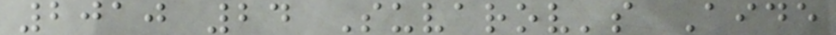2010 24 Suvarov's Aide
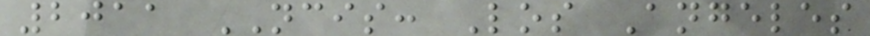2011 NCIS: Los Angeles
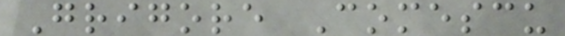Grigore Comescu
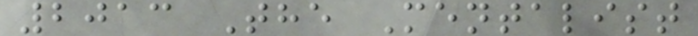2013 The Mentalist
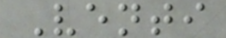Venti
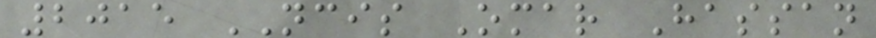2015 NCIS Omar Hassan
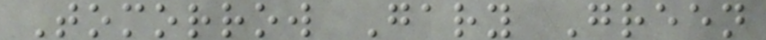Tomorrow Gary Green
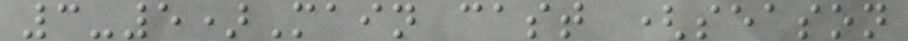3-5)Main cast (season
